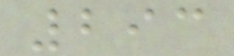293
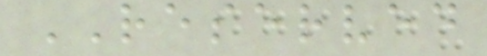RESERVED
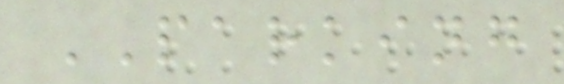PARKING
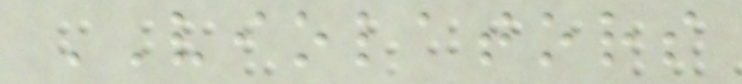VIOLATORS
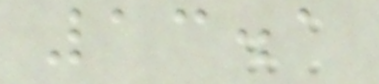13.1
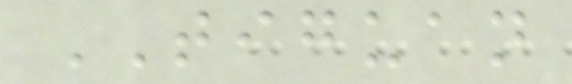TIGUAN
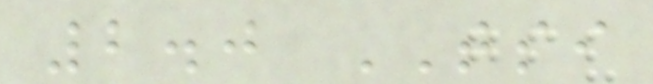2.0 TSI
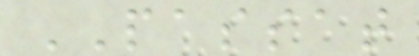PASSAT
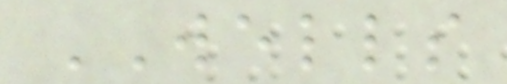WELLS
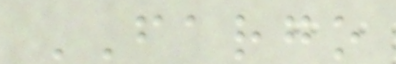FARGO
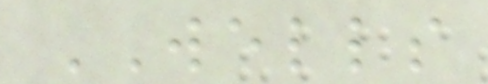WELLS
